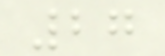27
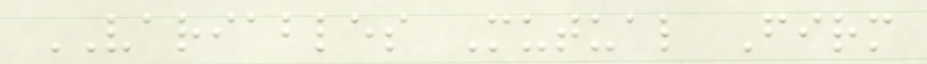VARIABLES Mutual Firm
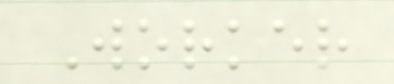Worker
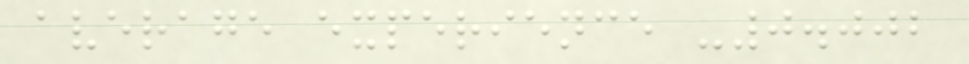average experience -0.002
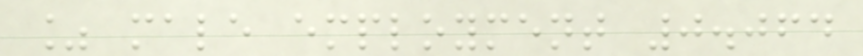% male employment 0.064
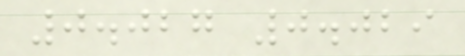0.027 0.029
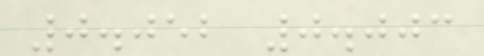0.052 0.003
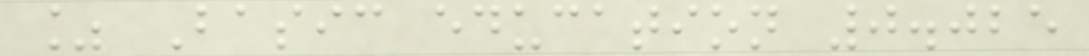% Basic education 0.025
